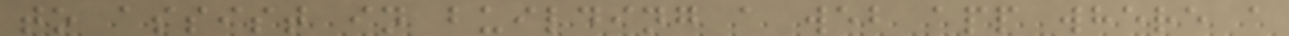to assist in building a web app where a
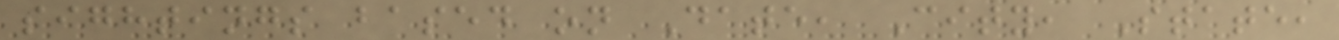sightings based on Date, City, State,
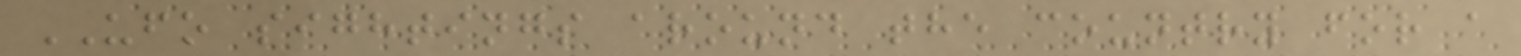UFO sightings around the country for a
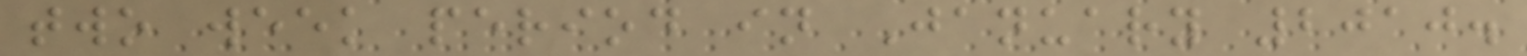two week period in January 2010.
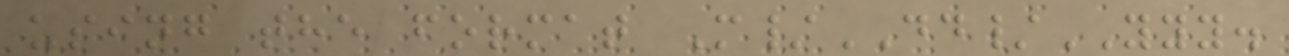using the format M/DD/YYY.
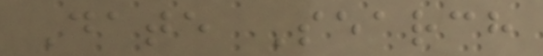Date Search
